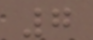7
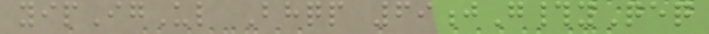yipIgUl Bhqp 69jG#yQeq
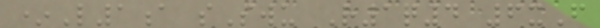*L1a sSwu R1q4 6xF
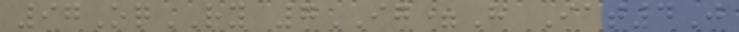97OqRY 7IG=H Iat4J
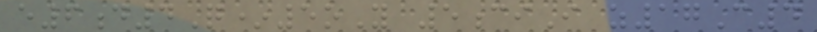e6d4Q*5oY 5ciI z17C4
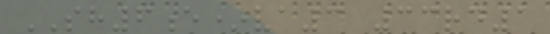SH6e*va3 33rd1
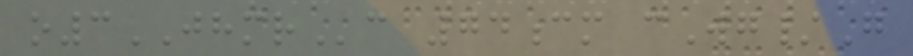o3JHMRc 74cm cWg/G
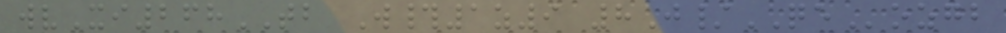wvXi268TB W#1z9 8J/QEozgb
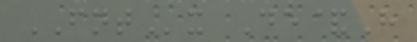FNTx De&H
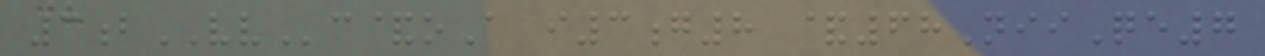3bVVc&oA i3g8 &68NiiQe7
